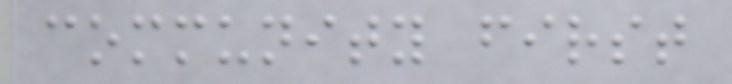community first
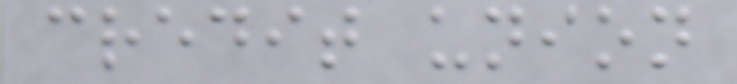credit union
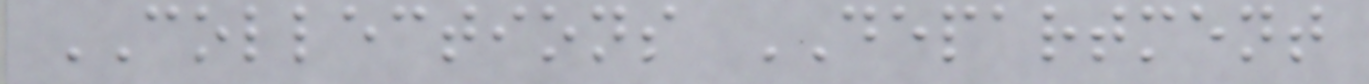COLLECTIONS DEPARTMENT
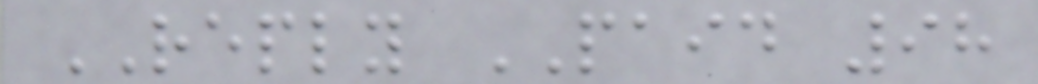REPLY PAID 98
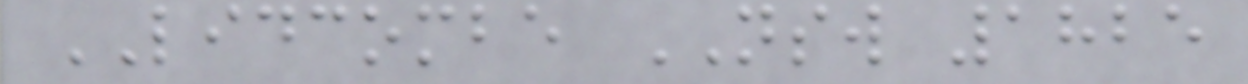LIDCOMBE NSW 1825
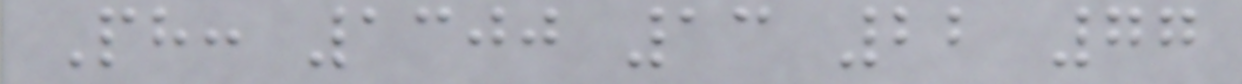Ph: 1300 13 22 77
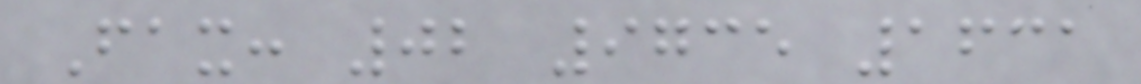Fax: 02 9735 1631
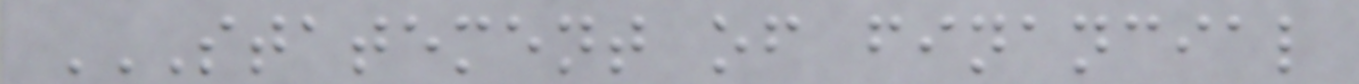STATEMENT OF FINANCIAL
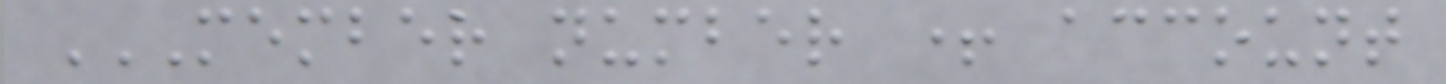MEMBER NUMBER + ACCOUNT
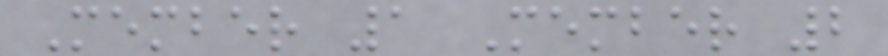Member 1 Member 2
